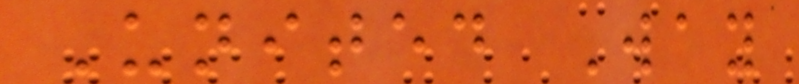United Way
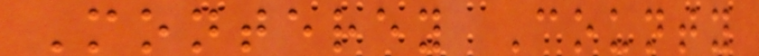Monterey County
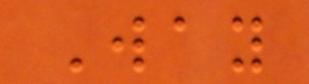Way
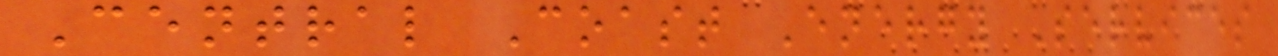Central Coast Energy Services
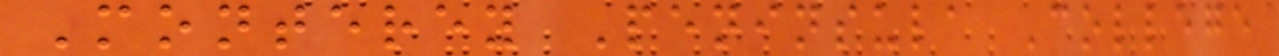Monterey Peninsula College
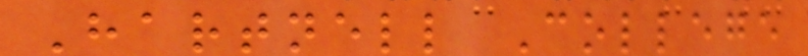Hartnell College
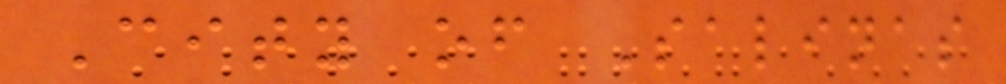City of Salinas
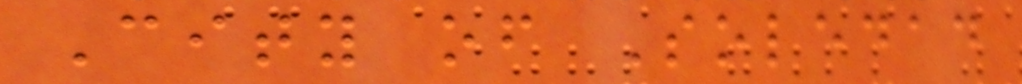City of Soledad
